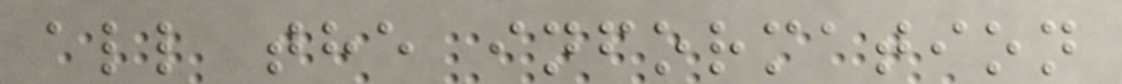all the information
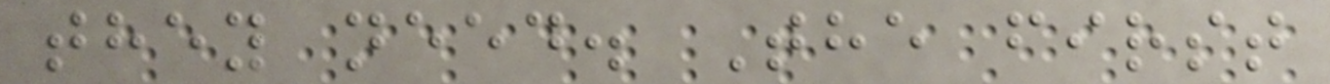they need. The first
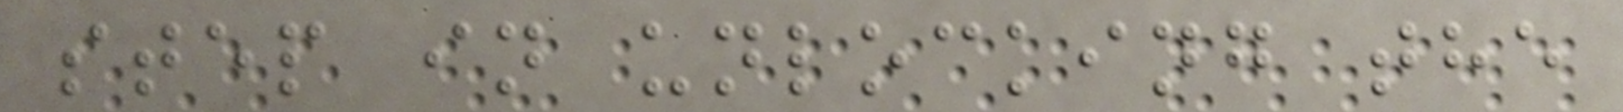step in unlocking the
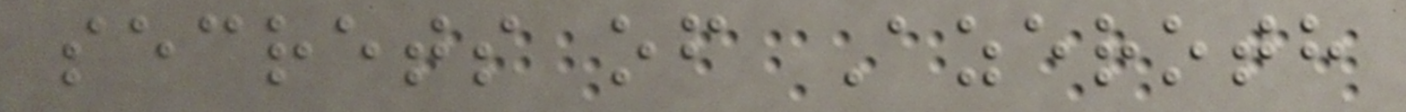secrets of Azeroth
